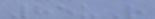85uR
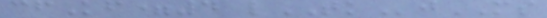cfKf=4 lTKjMS
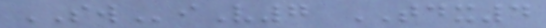SWiV7 TDX4
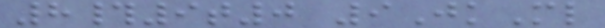8#9t0 9JkMl
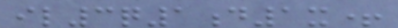il3q1d1x+
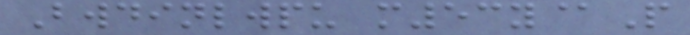Bwdinlwpu m53y@P
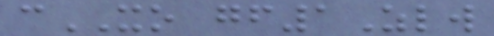cXO gf1Zlw
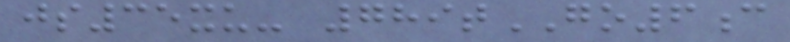js35xu- 789tGO6c
